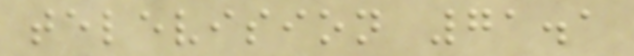television 71.1
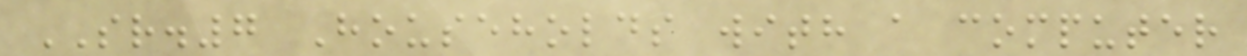SR.7 Households with a computer
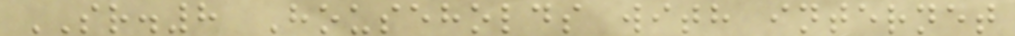SR.8 Households with internet
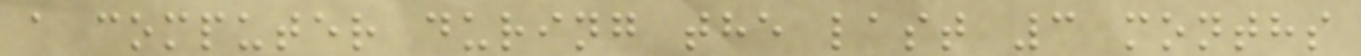a computer during the last 3 months
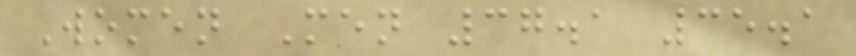Women Men 37.1 35.1
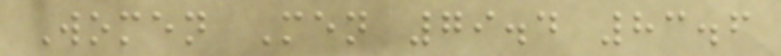Women Men 79.4 83.6
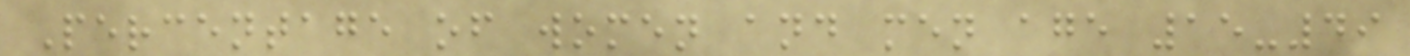Percentage of women and men age 15-49
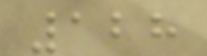128
